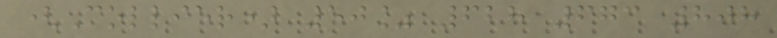(Collier) 50% 628 673 808
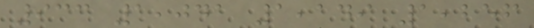933 1,041 1,149 1,256
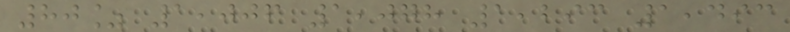80% 1,006 1,078 1,293 1,493
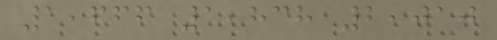1,666 1,838 2,010
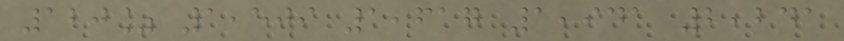120% 1,509 1,617 1,941 2,241
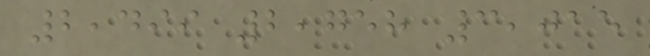2,499 2,758 3,015
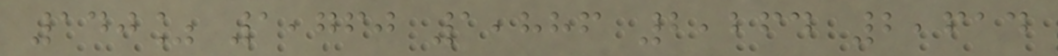140% 1,760 1,886 2,264 2,614
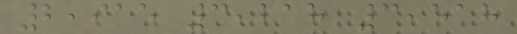2,915 3,218 3,518
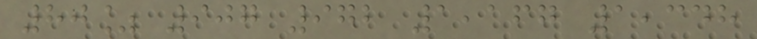80% 907 972 1,167 1,348
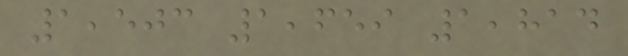1,503 1,659 1,814
